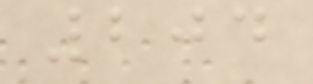204
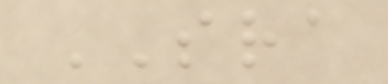SRA
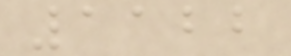1122
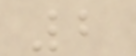2
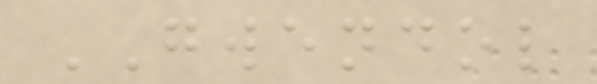GWENDOL
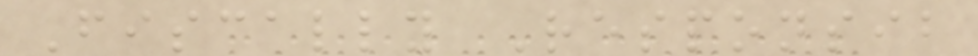Fiscally Responsib
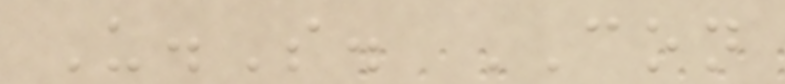U.S. CON
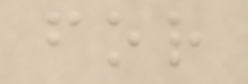for
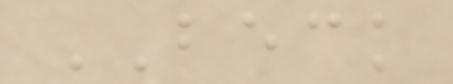BECK
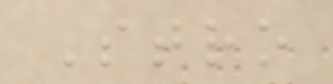Stro
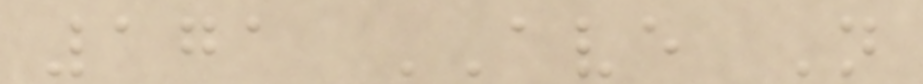171 AVE N
